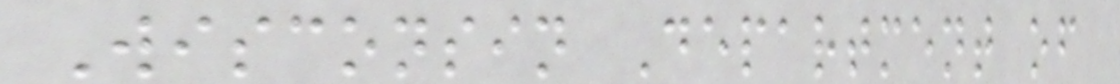Wisconsin Department of
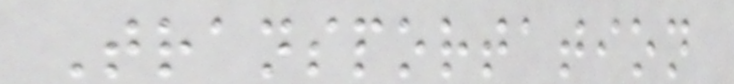Transportation
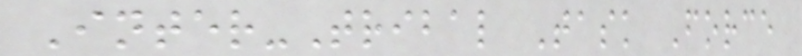Inter-Tribal Task Force
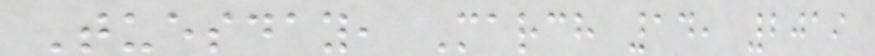Tuesday, March 14, 2019
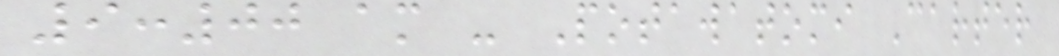9:00 am - Potawatomi Carter
